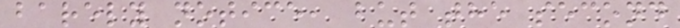barely notice, but the second
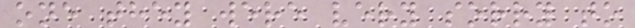one they were very sorry to
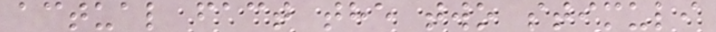actual fact the two stimuli
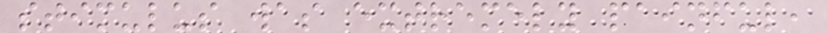stimulus was extremely painful,
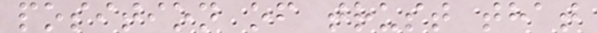position of trust that
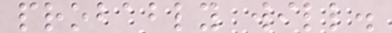probably will.
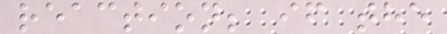reaction; if the
